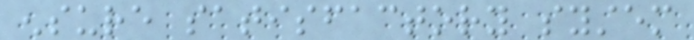ensure satisfactory system
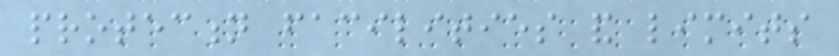protection facilities and limits
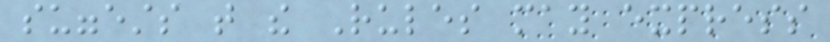suggests that the Rules may express
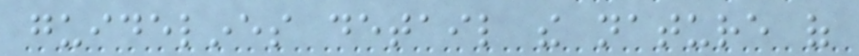guidelines detail the nature of
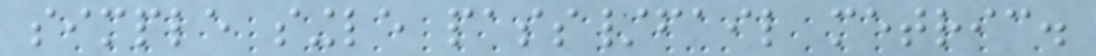simple single pass/fail metric.
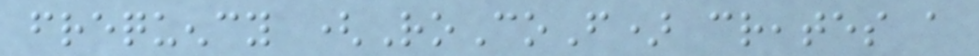frequency (RoCoF) creates a
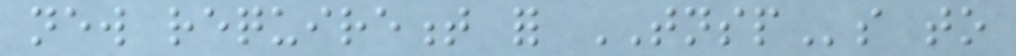new requirement for TNSPs to
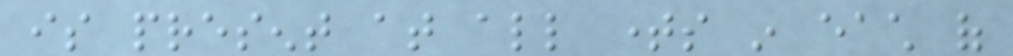is present at all times in each of
